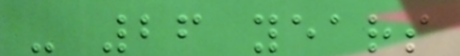- 26 years
